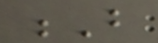B
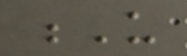U
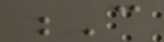C
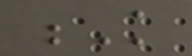K
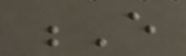E
